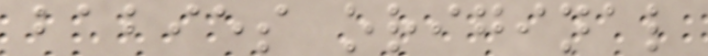babies original
